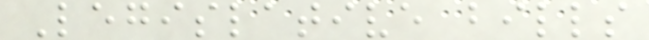Legislative bills
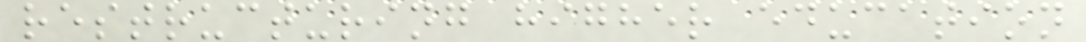restructuring higher education
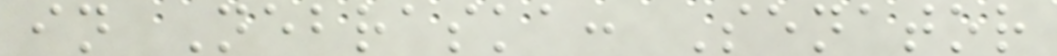in Nebraska: Senator
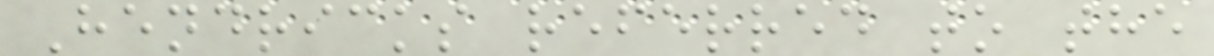Hendricks referred to the
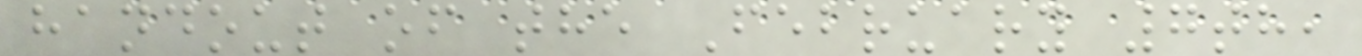handout of the February 7th,
